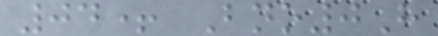04+ Bno0H
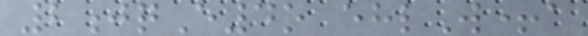2jqE4o ehlW+a
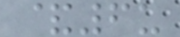&6u
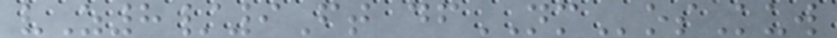vZ8/9Ft dfNMosKuw
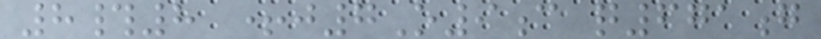8#8 +j7O9c q671g
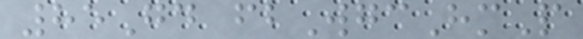85Gd fbWgcHmP
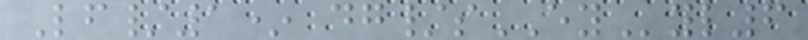Lf/1* dg/sEYyl6
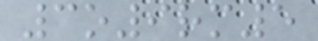3o9rm5
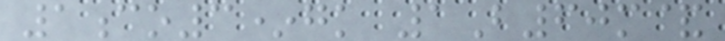1co3*gk 1B60m&
